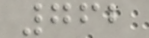762
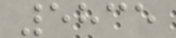5835
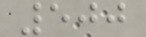500
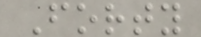Forty
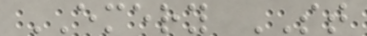EMERY ST
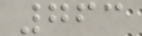763
